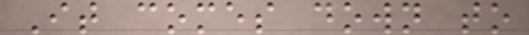It comes down to
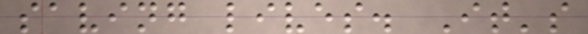saving lives. It's
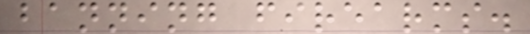banning firearms.
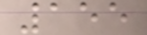155
